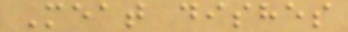Meat dishes
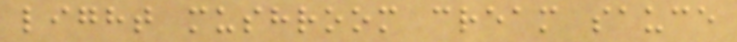light mushroom cream sauce
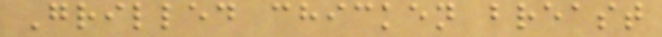Grilled chicken breast
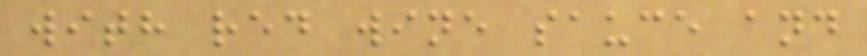with red wine sauce and
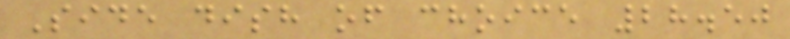Side dish of choice 28.50
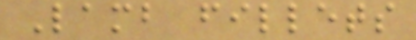Lamb fillets
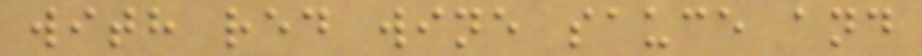with red wine sauce and
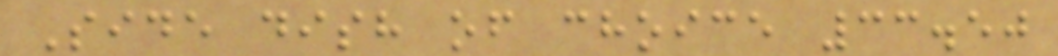Side dish of choice 33.50
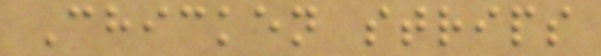Chicken strips
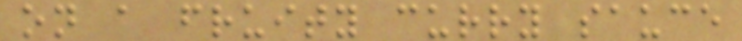on a fruity curry sauce
